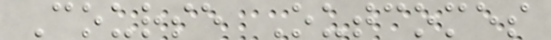Course Outcomes
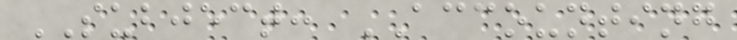SUBJECT: ACCOUNTING
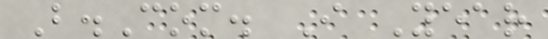B.Com. I Year
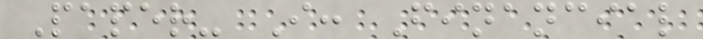Paper- I: Financial
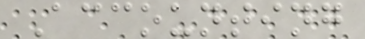Accounting
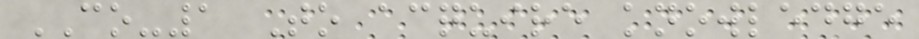CO-1 To acquire knowledge
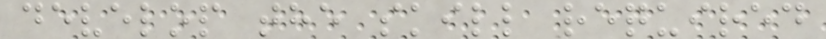develop the skill required
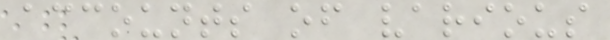accounts of various
